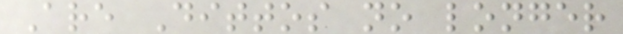Are Dittos no longer
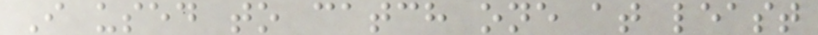I used to catch one at least
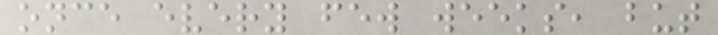once every few weeks, but
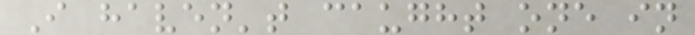I haven't caught one in
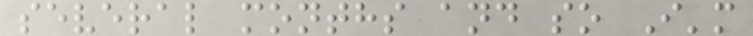several months and so I'm
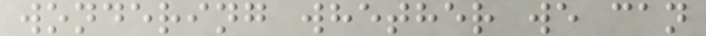wondering whether we can
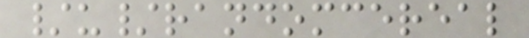/u/randomcereal
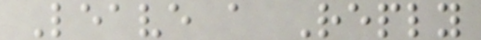Leave a Reply
